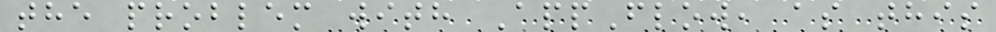the problem with AppFlow, as this
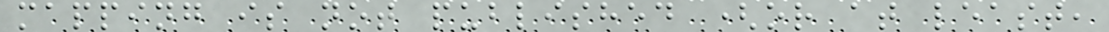mapping is not published (or at least,
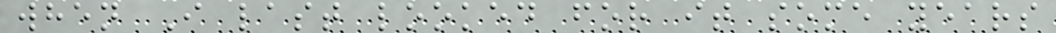when I last looked for it some years
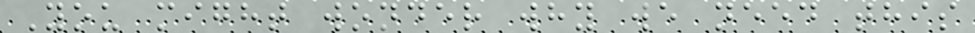You might wonder why we need this
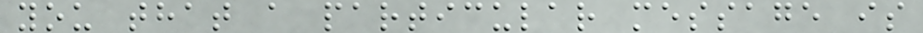you that a particular message is
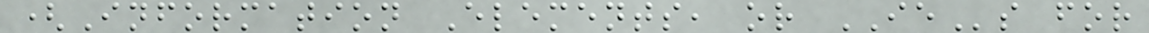(Information Elements, or IEs for
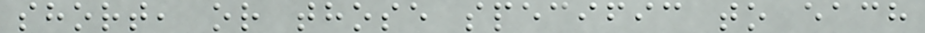short, or those specific to each
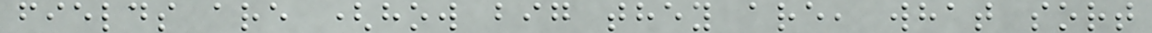fields are (how big they are, what sort
